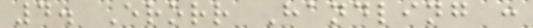4. Erorr Handling :
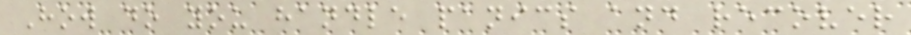How do you handle panics and recover
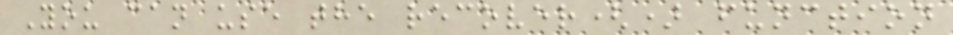You can use the recover() function
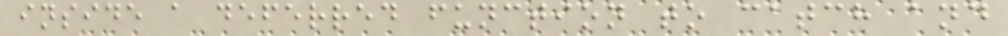inside a deferred function to catch and
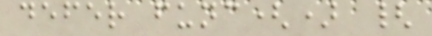defer func() {
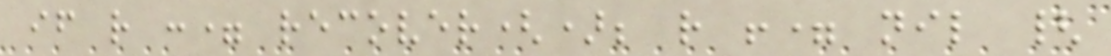if r := recover(); r != nil {
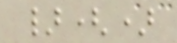}()
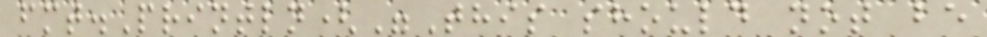fmt.Println("This should not be
